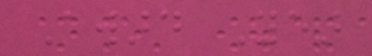Award Year
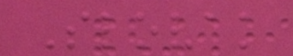Slovak
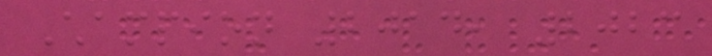Champion 2014, 2023
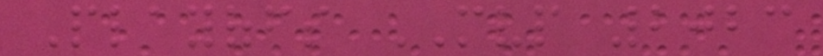Playoffs MVP 2023
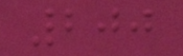200
